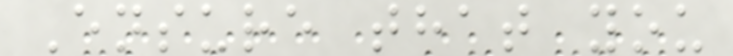Ensure that you
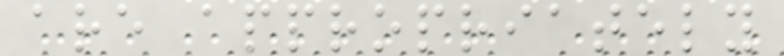are appropriately
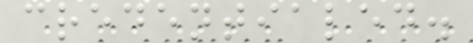credentialed.
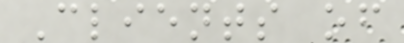Clients of
